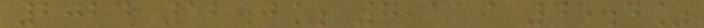2024 52.0% 7,119 45.4%
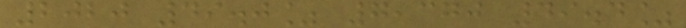2020 49.0% 7,370 49.4%
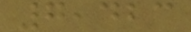7,423
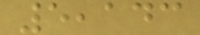5,143
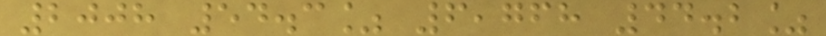2008 54.3% 6,768 44.2%
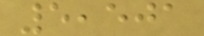5,501
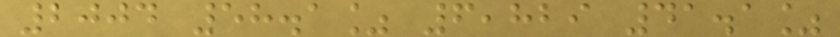2004 58.1% 6,829 41.1%
